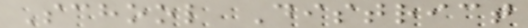School District
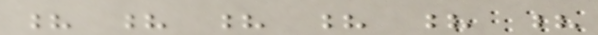? ? ? ? ? ?
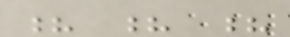? ? ?
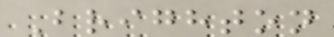Brighton
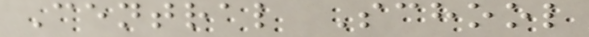Central School
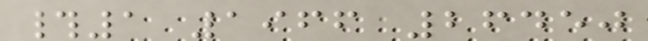#1 1966 26450
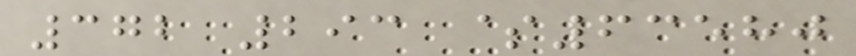372 293 $63580
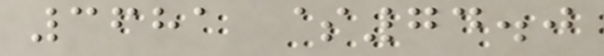3681 $74.0
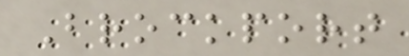Brockport
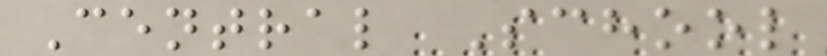Central School
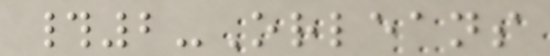#2-Orleans
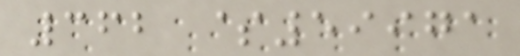362 $59971
